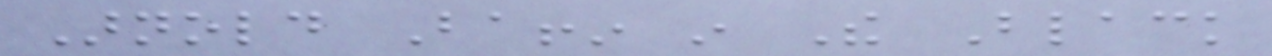Arnold Baffin in The Black
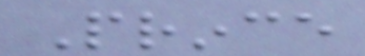Prince
